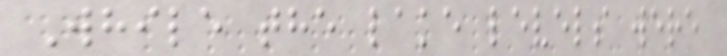While the lake levels were
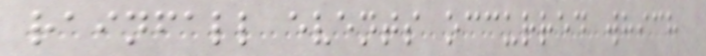rainfall events occurred which
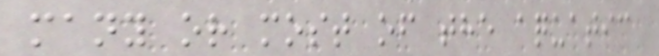many or most of the aquatic
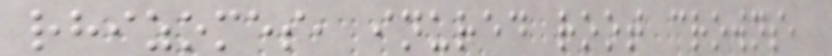rhizomes, inured root crowns,
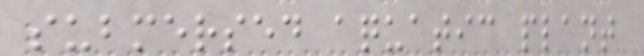submersed aquatic plant
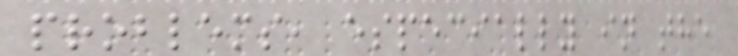problems, especially in the
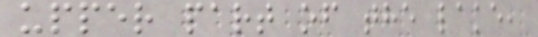upper part of the lake,
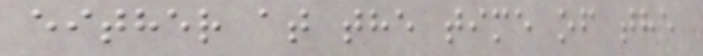either at the time of the
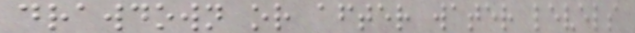drawdown or after water levels
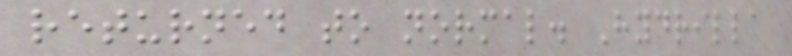returned to normal. Hydrilla
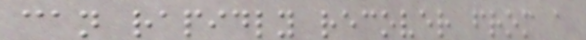can rapidly recover from a
